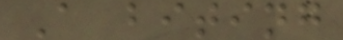A biting
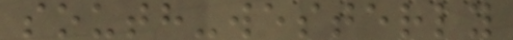south-westerly
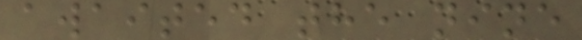awaited the nine
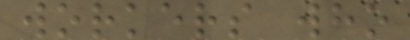workers who
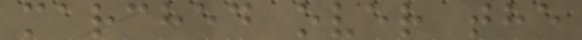marched over the
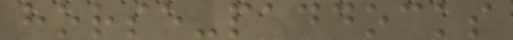horse-paddocks
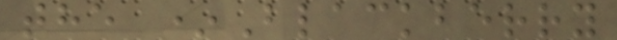the *Blackberry
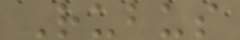Rubus
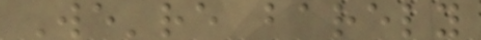We're barely
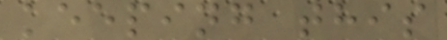keeping this
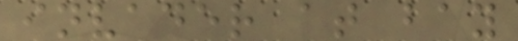invader at bay
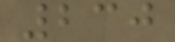230
